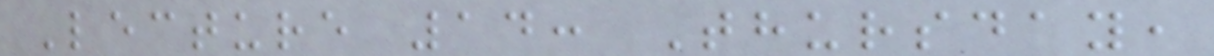Lecture 14: Thursday,
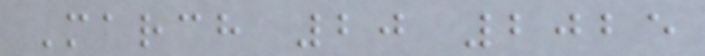March 20 2025
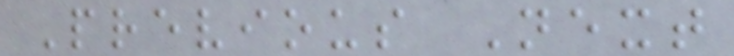Previous Next
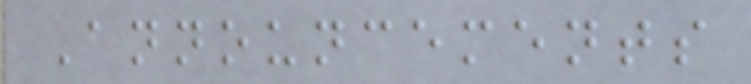Announcements
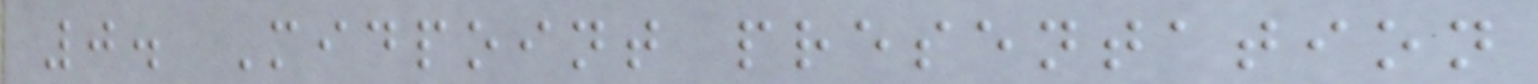0. Midpoint presentation
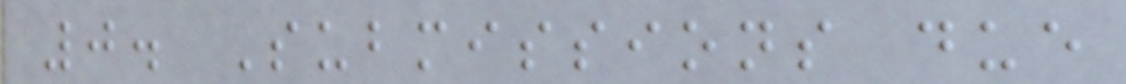0. Submissions due
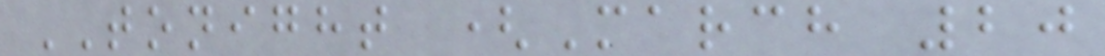TONIGHT (March 20
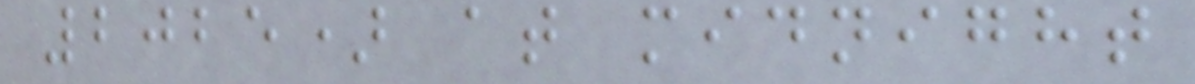2025) at midnight
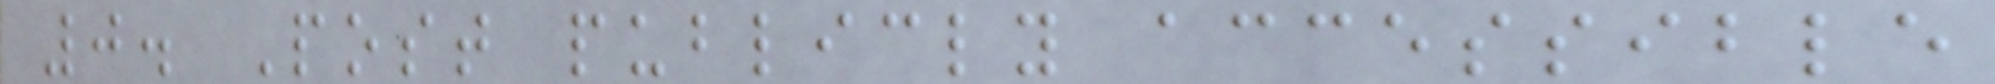0. Post publicly accessible
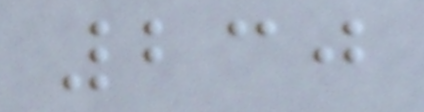230
